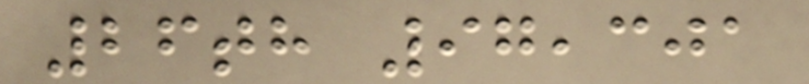26th 97,301
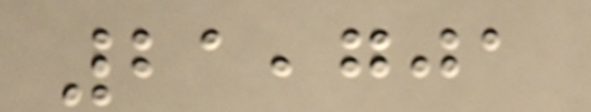21,701
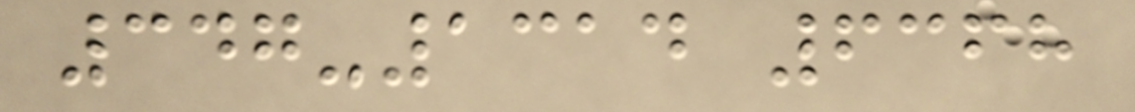347-1314 6368
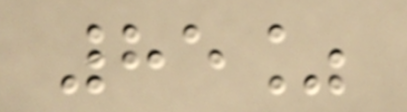85%
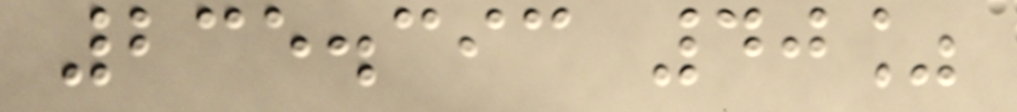235.393 40%
